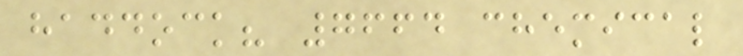haddock? 7664 chemical
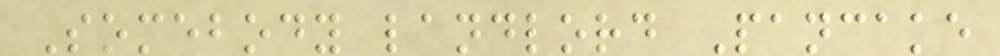Somebody landlord Pancake
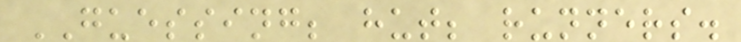GUESSING; hut; runners.
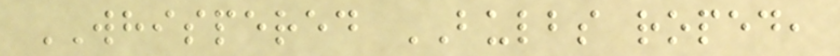WHISPERED BULBS roped,
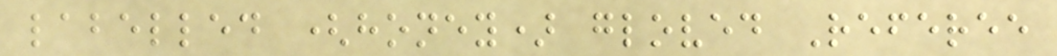labelled (honey) gloved Referee
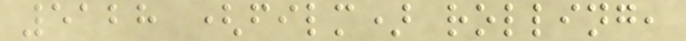5128 (film) rolling,
